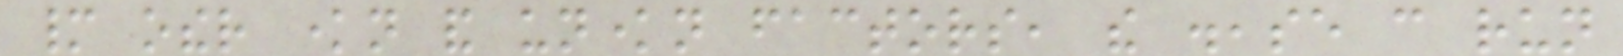many other known and unknown factors, the disease can run
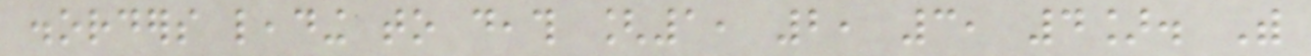disorders leading to death [1, 2, 3, 4]. With
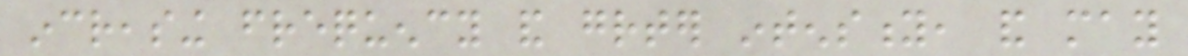increasing frequency and greater intensity, and may
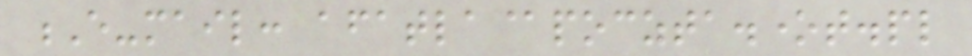E-mail: afatla@poczta.onet.pl
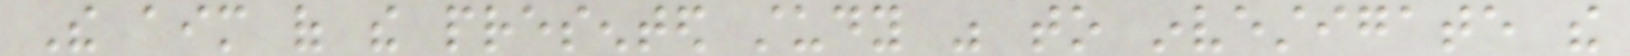The aim of the presented study was to investigate the
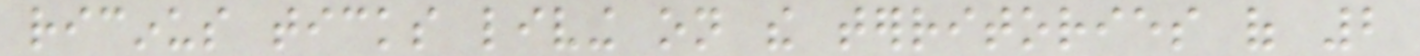ricinus ticks living on the territories of 2
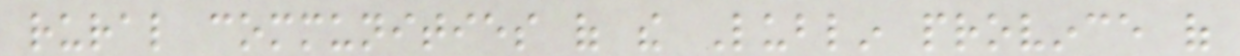rural communities of the Lublin province of
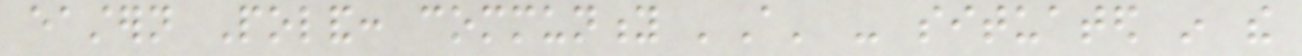eastern Poland: community 'A' - situated in the
